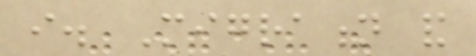i. Migration and
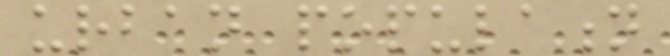urban population
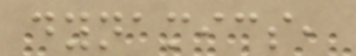dynamics,
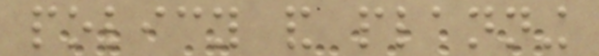policy and planning
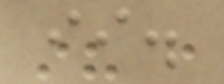ii.
